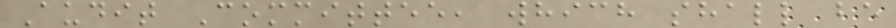Audit Committee, which shall be
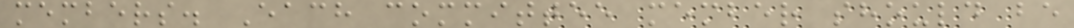members. Each committee member should be
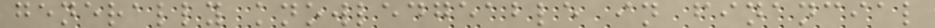generally knowledgeable in financial
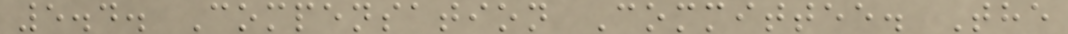5.4. Compensation Committee. The
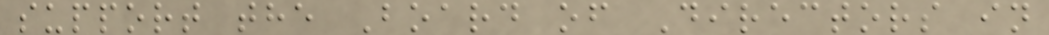support the Board of Directors in
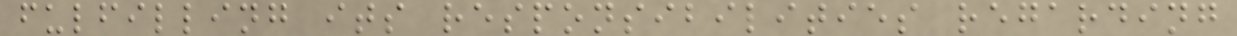fulfilling its responsibilities regarding
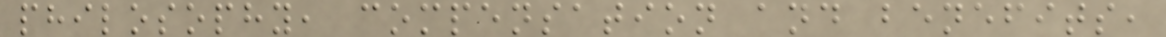philosophy, compensation and benefits,
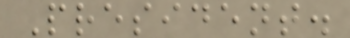President.
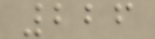226
